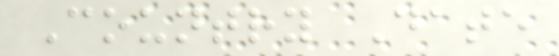Country Date
